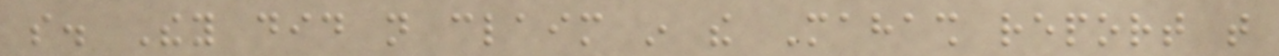so. They did not claim in the Mahash report that
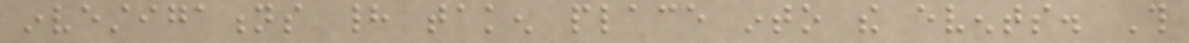investigations had taken place into the events. This
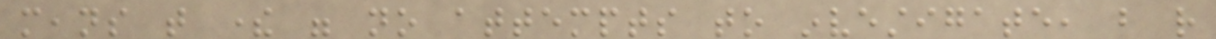means that there were no attempts to investigate, but rather
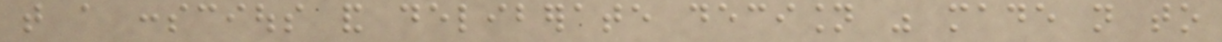that a conscious and deliberate decision was made not to
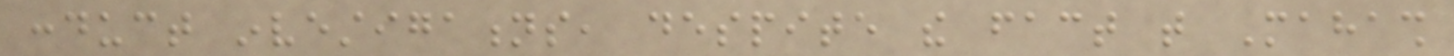conduct investigations, despite the fact that Mahash
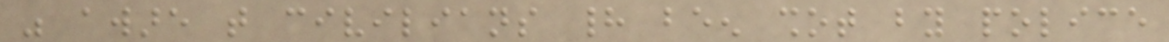was aware that civilians had been shot by police
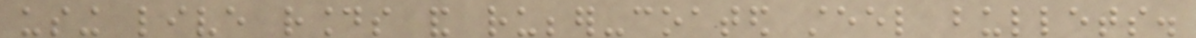using live rounds and rubber-coated steel bullets.
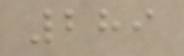289
